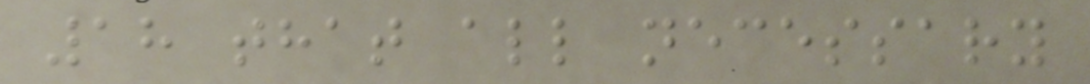18 that all necessary
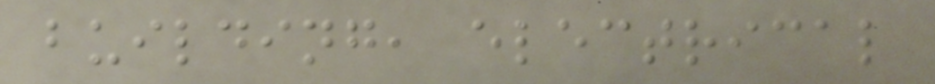building, electrical
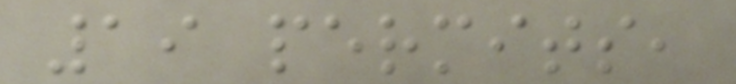19 permits,
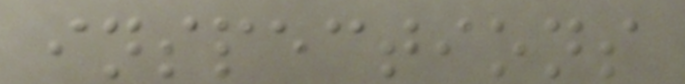inspections
